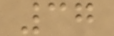37
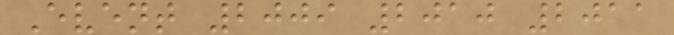Event 2009 2010 2011
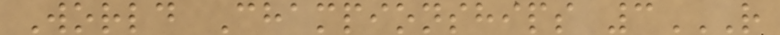World Championships 3R
